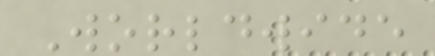Worldwide
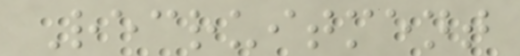Recruitment
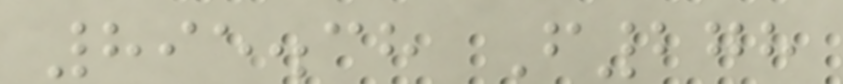895.38 F278
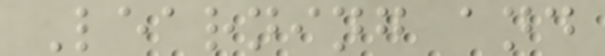Learning and
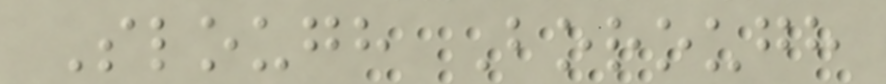Slough Borough
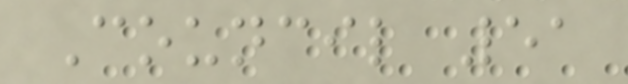Council 51
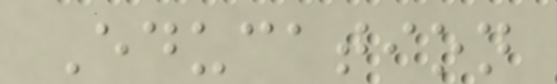Education
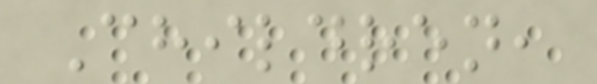Children,
